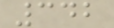342
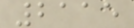2115
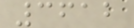3612
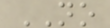NO
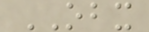OBX
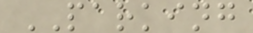PARKING
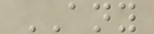ANY
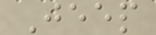Jeep
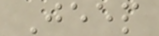Jeep
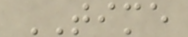TIME
